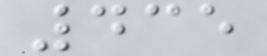435
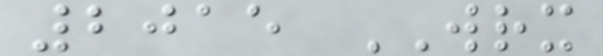2015 WRX
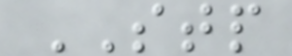STP
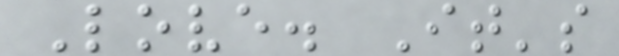Love. It's
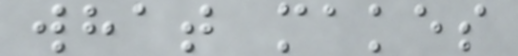what makes
